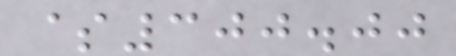$300.00
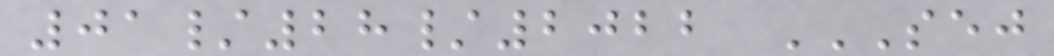01/28/2022 SEJ
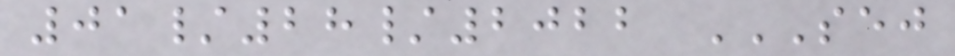01/28/2022 SEJ
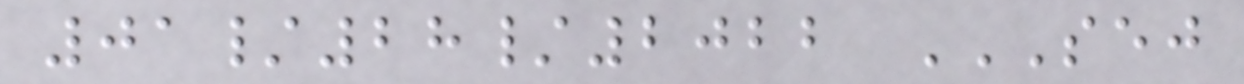01/28/2022 SEJ
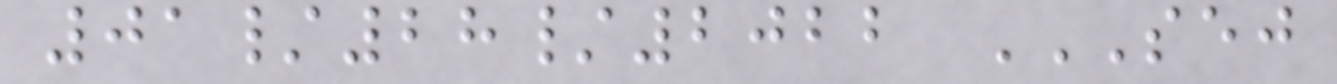01/28/2022 SEJ
